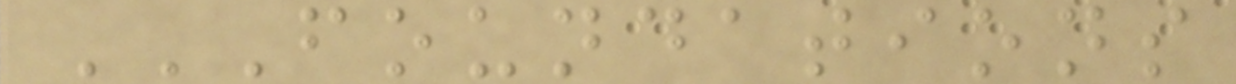FOUNDATIONS
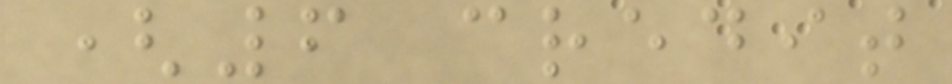(6 credit
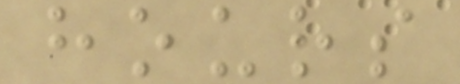hours
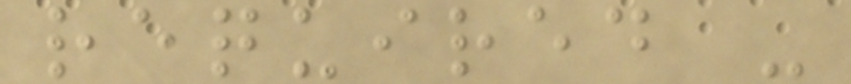required -
